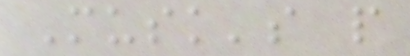Musk's people
